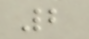2
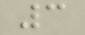3
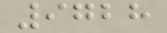9728
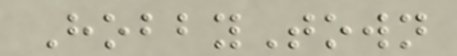HobbyTown
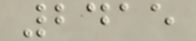2415
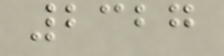2327
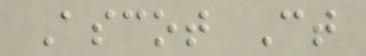Ascot Ct
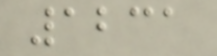1231
